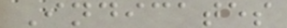Indicates
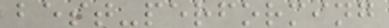best-performing
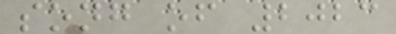song of 2023
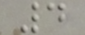4
